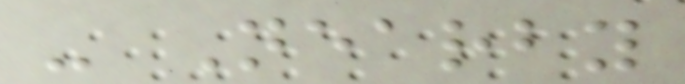- Nearby
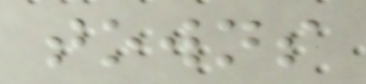towns
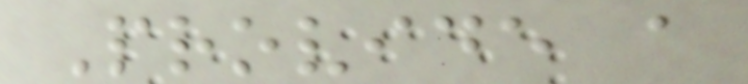Provide a
